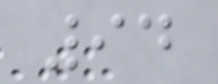94
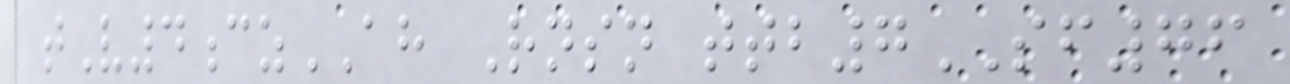tV4czAH Rnsn ttb7SF76
